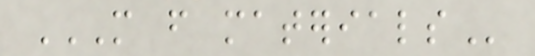MORE FROM MATERIALS
